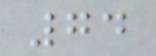74
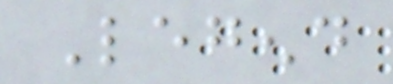Legend
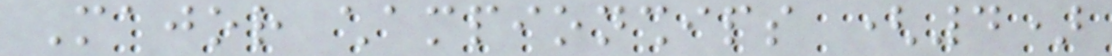Major championships (4)
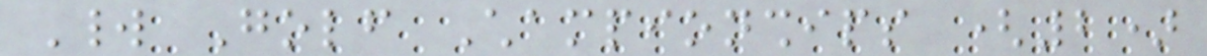World Golf Championships (2)
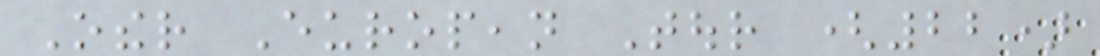Other European Tour (22)
